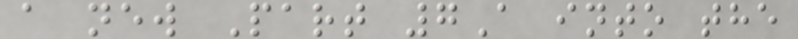a new Part 7A into the
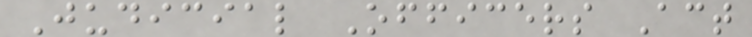Judicial Officers Act
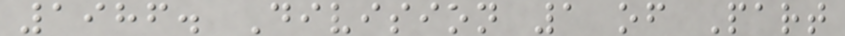1986. Division 1 of Part
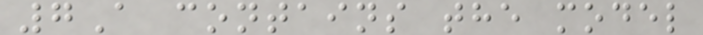7A contains the model
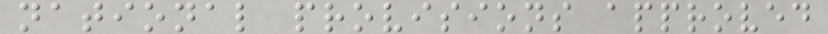national provisions approved
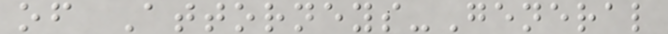of Attorneys-General
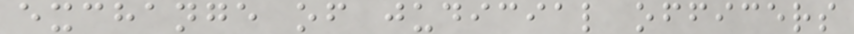exchange of judicial officers
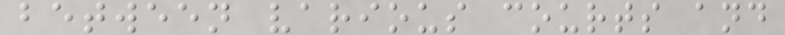between various courts and
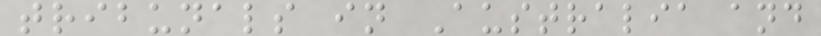tribunals in Australia and
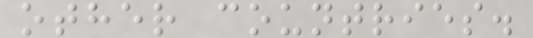other countries.
